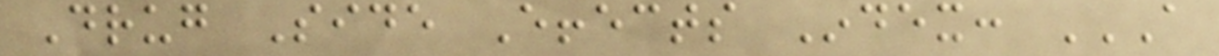Drug Side Effects Index: A
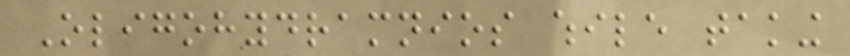Oligohydramnios while taking
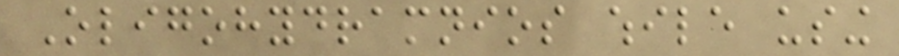Oligohydramnios while using
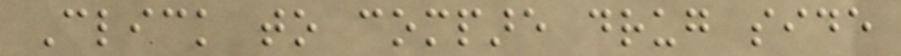Click to compare drug side
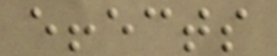effects
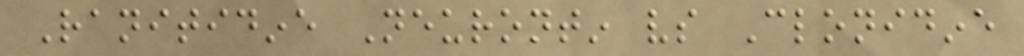Ranitidine Neurontin vs Clonidine
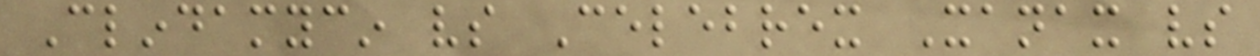Clindamycin vs Celebrex Xanax vs
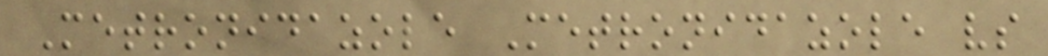Metronidazole Metronidazole vs
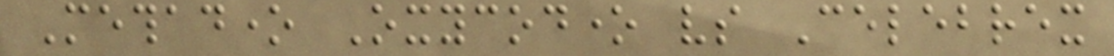Methadone Oxycodone vs Celebrex
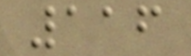116
